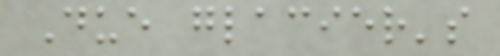Due glacier's
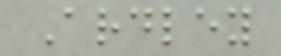Ardley
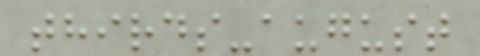thirds-august
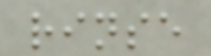rinse
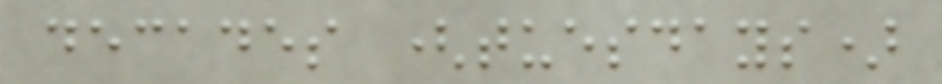decades (tuesdays)
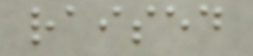raised
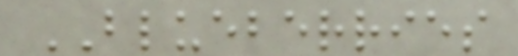BLUEBERRIES
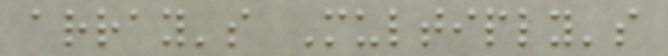array's Multiply's
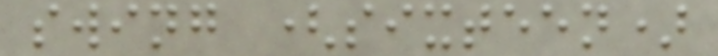swing (sixteen)
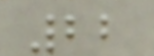22
